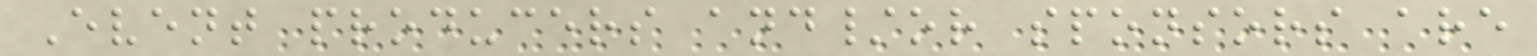Event producers and/or sponsors are
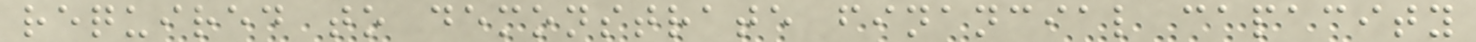required to demonstrate financial capacity
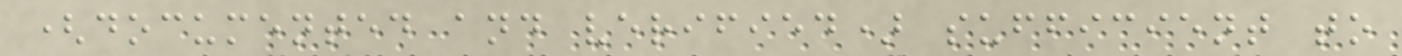(documented and verified) sufficient to
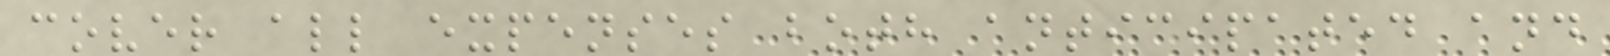cover all expenses both anticipated and
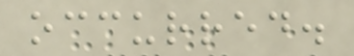occurred.
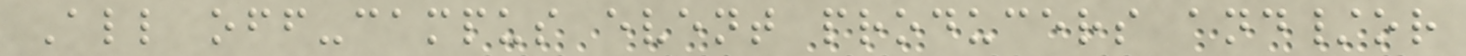All off-campus event producers and/or
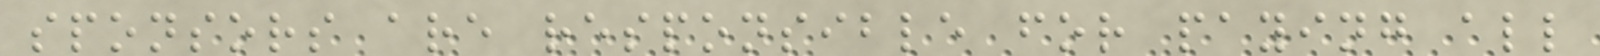sponsors are responsible for paying all
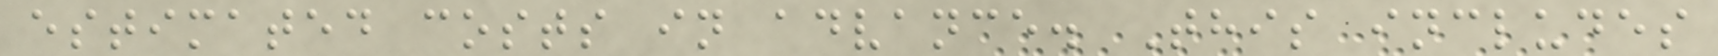estimated costs in advance. This includes
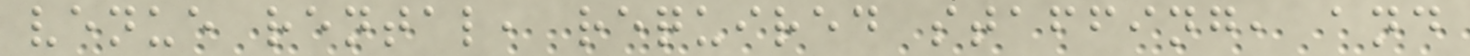venue rental, required staffing, and
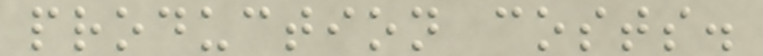production costs.
